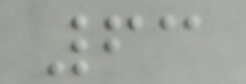63
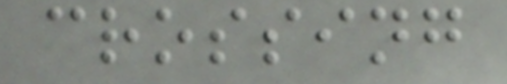crossing
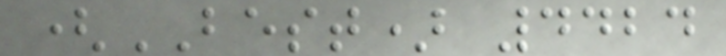(BEST) 4424
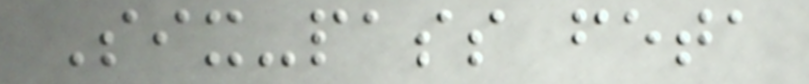Six-pass feta
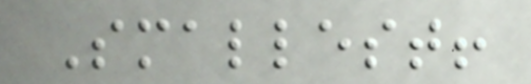Smallest!
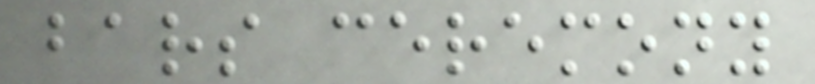bars ceremony
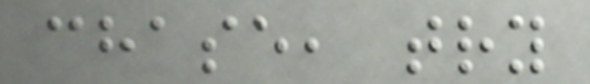chase, try
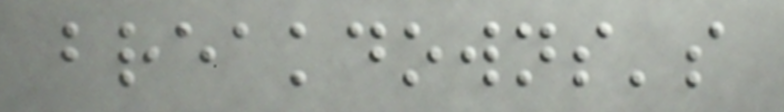breakdowns's
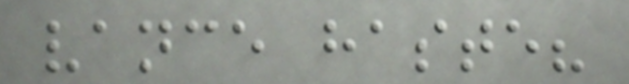vance haste?
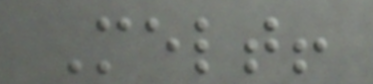Melt!
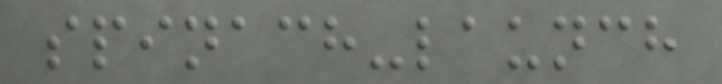spinach-launch
